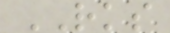RKS
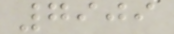7909
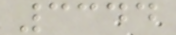3344
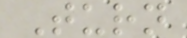Turn
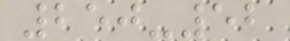250-52
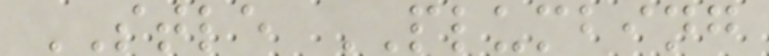STLE PLUMBING
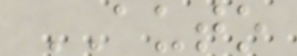AUTO
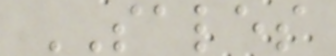SALES
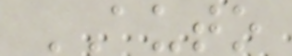AUTO
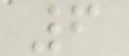6
